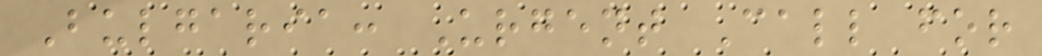Bulgaria: Urgent Call for
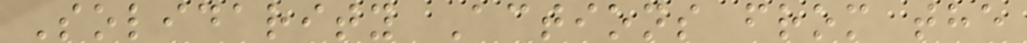Solidarity Actions from the
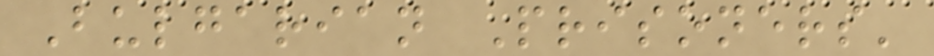Bulgarian Prisoners'
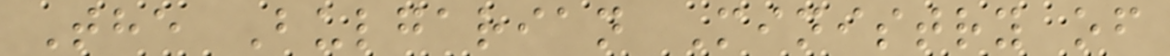The Bulgarian Ministry of
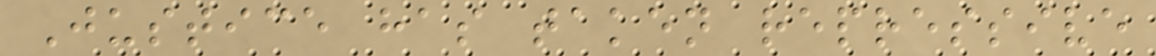Justice has taken repressive
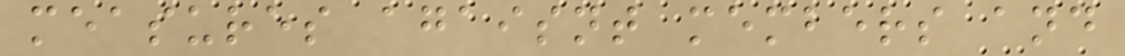measures agaisnt members and
